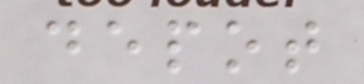depot
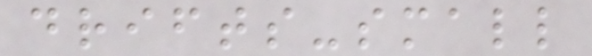drifts-small
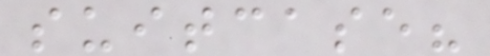suitcase?
